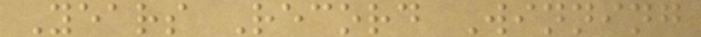Years Record Winning
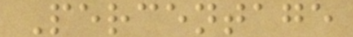Percentage
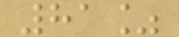81%
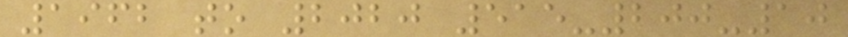1962 to 2020 515-200-10
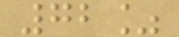72%
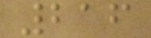216
